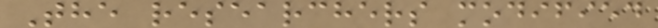The researchers modified
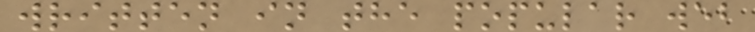written in the popular web
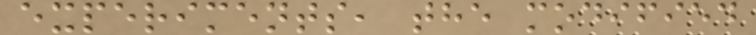experiments, the modified
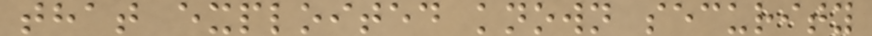that exploited known security
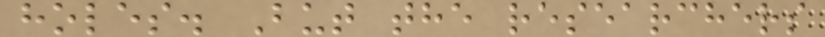holes. But the researchers
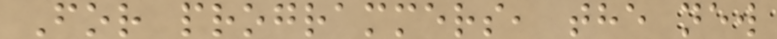For programmers, the new
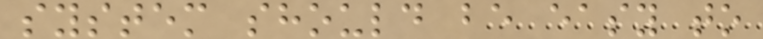system should be easy to
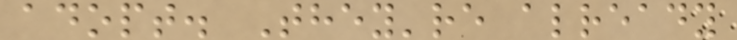adopt. They're already
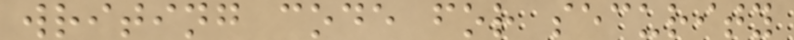writing code for security
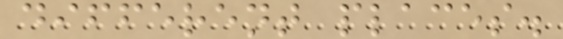different places.
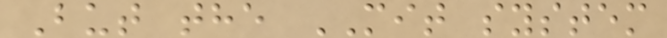But the MIT system
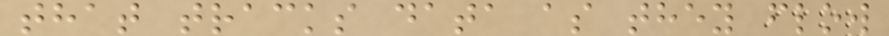that tracks data as they flow
